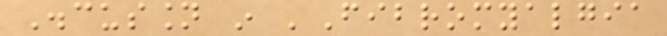Discussion in 'Fibromyalgia
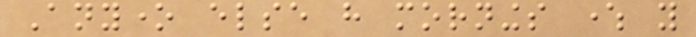Anyone else have mornings where you
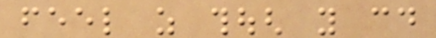feel as though you could
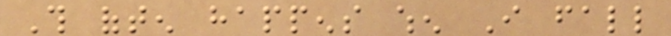This often happens when I fall
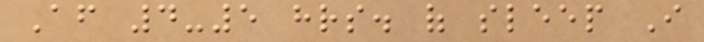After 4-5 hrs. of sleep I
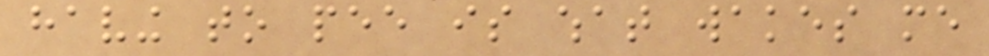having to pee is what wakes me
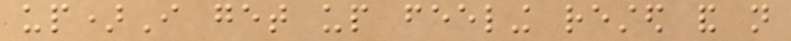up)I get up feeling rested and not
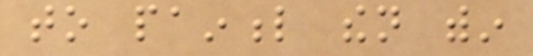to painful then within
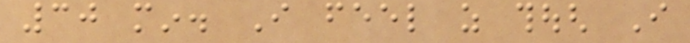30 min. I feel as though I
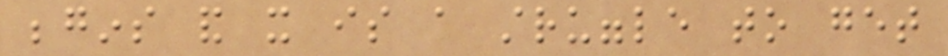begins and it is a struggle to get
